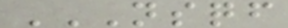NSQF
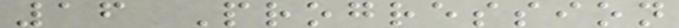16 Progression
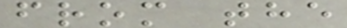from the
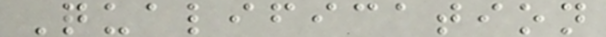Qualification
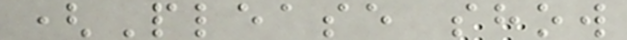(Please show
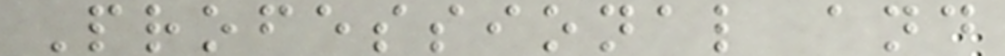Professional and
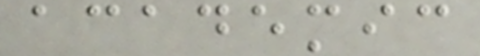academic
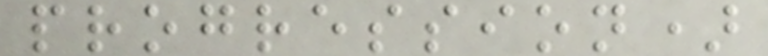progression)
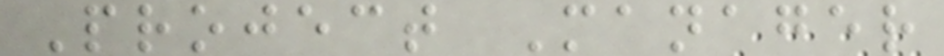Project Manager
